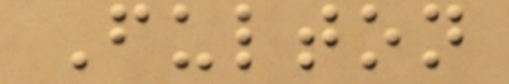Fulton
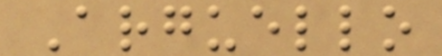Arguello
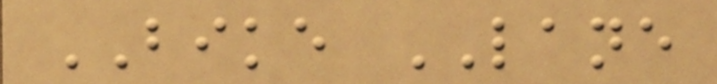BIKE LANE
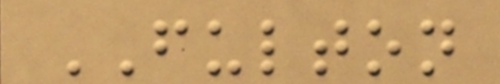FULTON
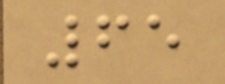65
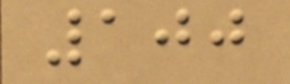100
